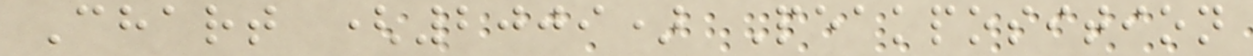Chart (2009) Peakposition
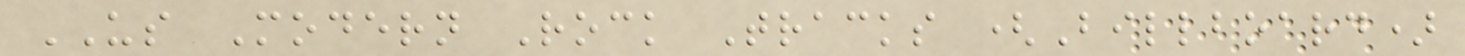US Modern Rock Tracks (Billboard)
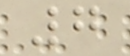7
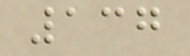137
